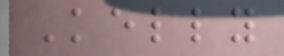Kelly
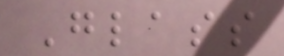Glass
